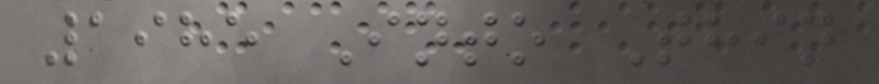1985 Into Thin
